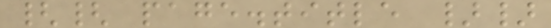{{ page.title }}
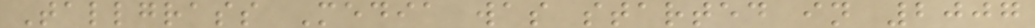Tallgrass Media was started in 2007
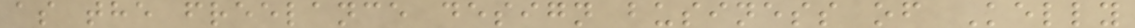as the freelance design business of Kelly
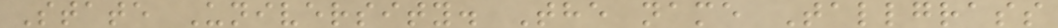State University. The name Tallgrass
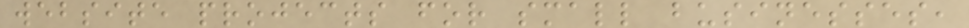website projects for small businesses,
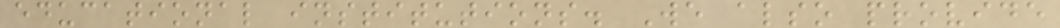educational institutions. We also provide
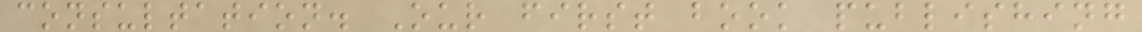consultation. Our first book publishing
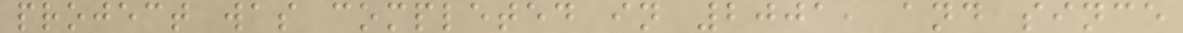project was completed in 2001, and since
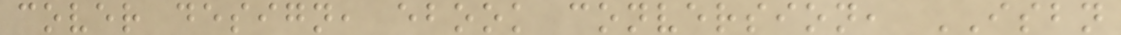cover design, ebook conversion, ISBN
